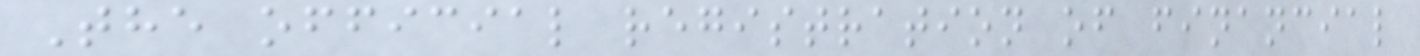The official registration of financial
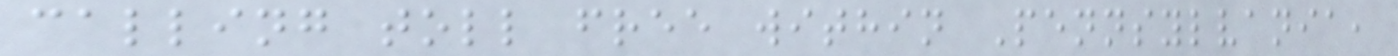calling toll free within Pennsylvania,
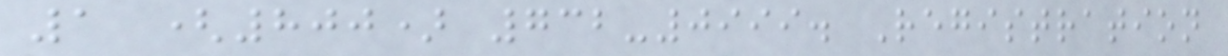1 (800) 732-0999. Registration
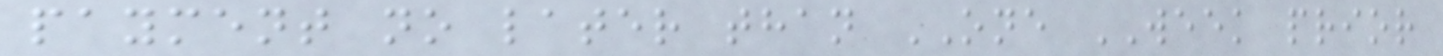payment no later than ONE WEEK prior
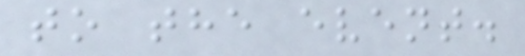to the event.
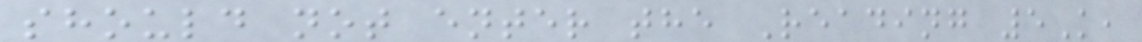should not enter the Reading 5K,
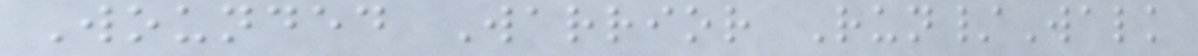Wounded Warrior Run/Walk
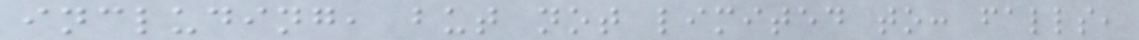including, but not limited to: falls,
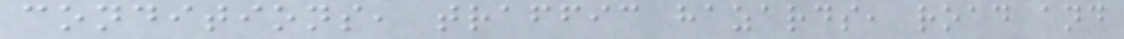conditions, traffic hazards, road and
